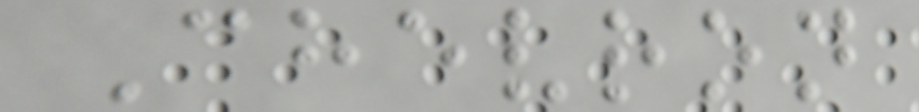Chevron
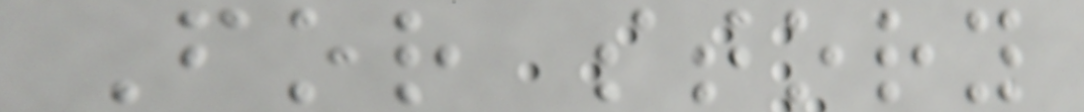For story
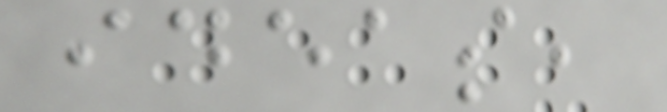ideas,
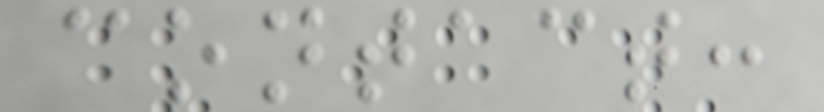contact:
